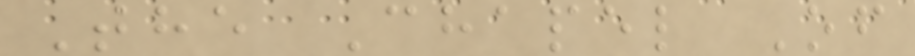The Chapel Of
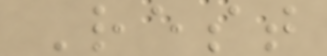Rest
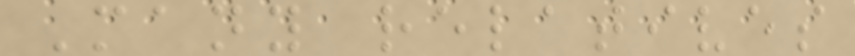Many relatives
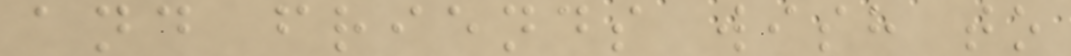and friends wish to
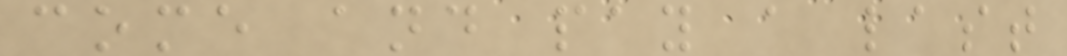come and pay a last
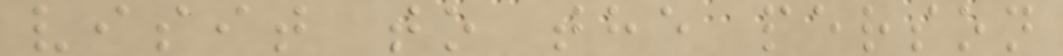visit to the person
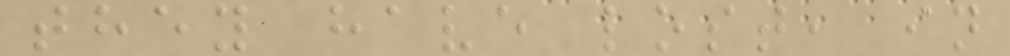they have lost, in
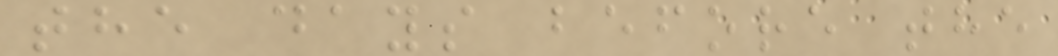the days before the
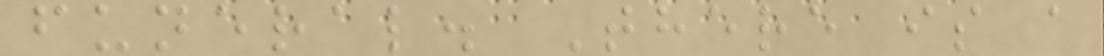funeral. There is a
